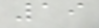19
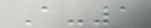A-1
